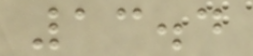13.4
